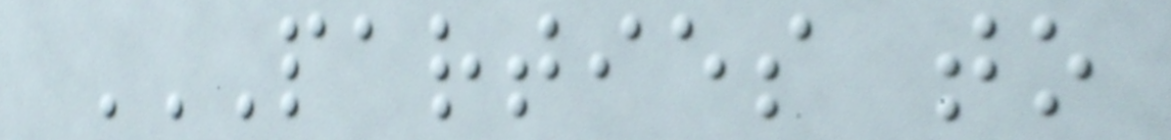PARTIES TO
